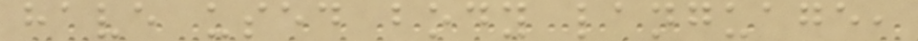have used body language,
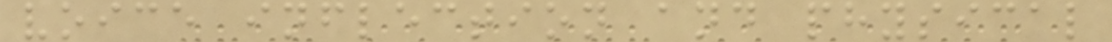voice inflection and physical
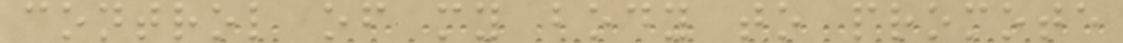control of my body to promote
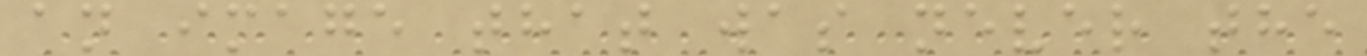an image that was never the
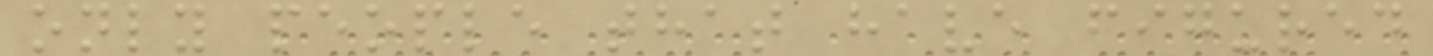only people that have figured
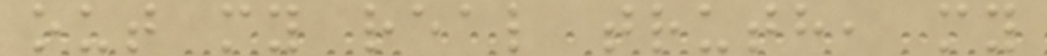out my real truth, my
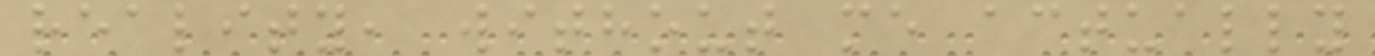reality, without me actually
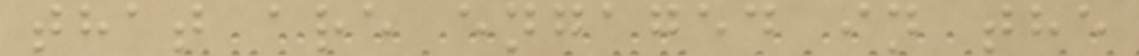that are engaged in the
